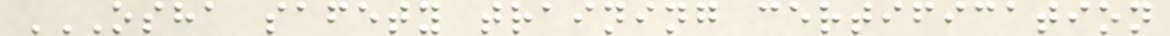OSHA SAFETY TRAINING CERTIFICATION
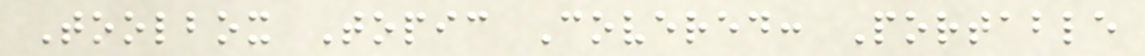Toolbox Topic Covered: Portable
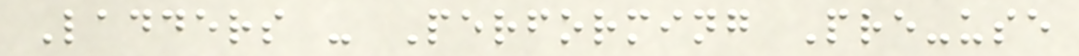Ladders - Performing Pre-use
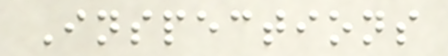Inspections
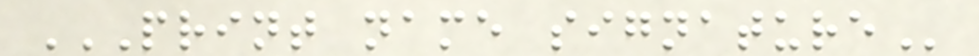PRINT NAME SIGNATURE
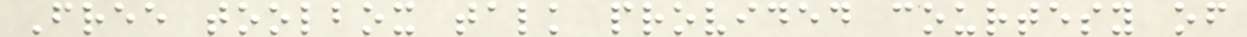Free toolbox talk provided courtesy of
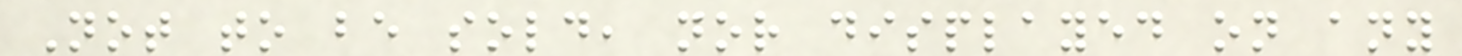Not to be sold, nor displayed on any
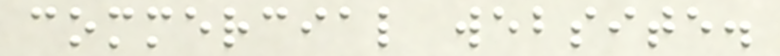commercial website.
